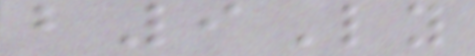b9Ly
